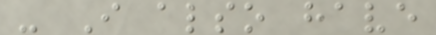- I also have
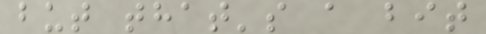but that's a bit
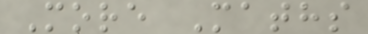More Maths
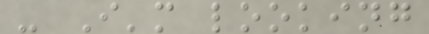- I'm looking
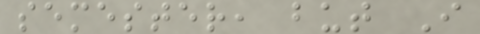semester, but I
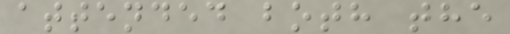attended both the
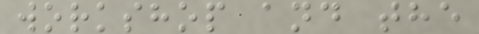workshop and the
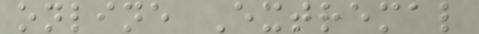online Extremal
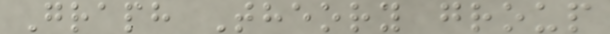Graph Theory group
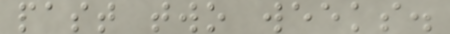past two weeks.
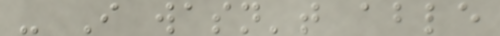- I wasn't able
